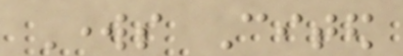Works Cited
